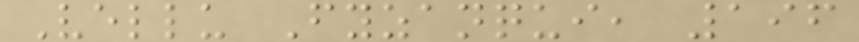Vellu Fyzanqui, 196
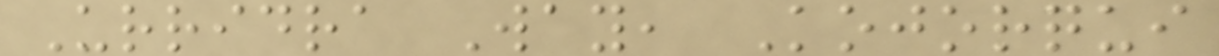Urridra Way, Kojorqui
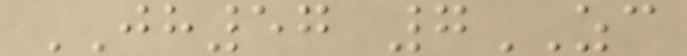JH57 7ZC
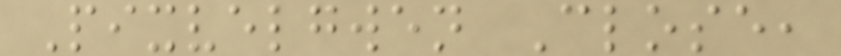Pixvelgwen Close,
